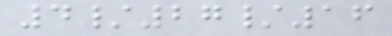4/27/16
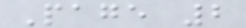Page 2
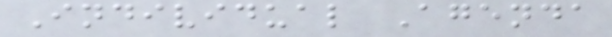Individual Agenda
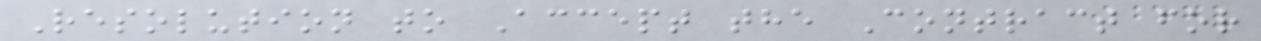Resolution to Accept the Contract for
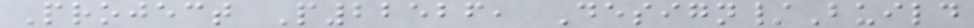Project P22526, Design/Build
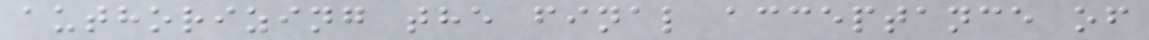authorizing the final acceptance of
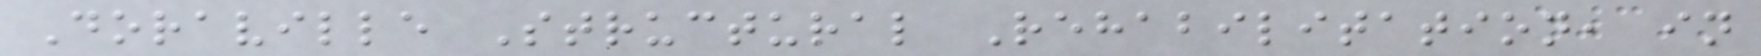Doraville Structural Rehabilitation, in
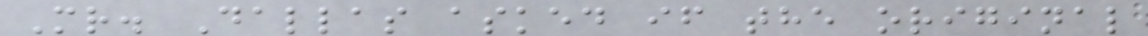Mr. Dallas asked if the original
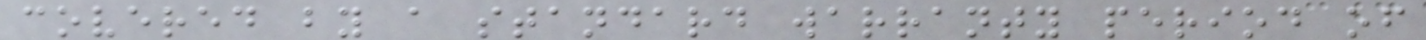covered by a standard warranty period of
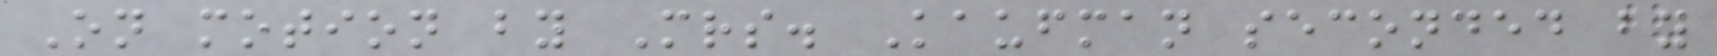On motion by Mrs. Kaufman seconded by
